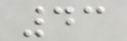43
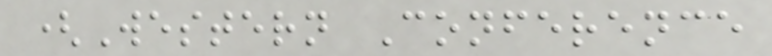(Western Conference
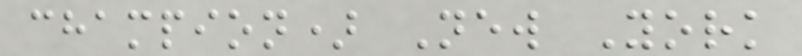champion) New York
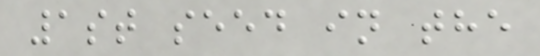1st seed in the
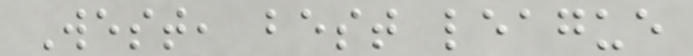West, best league
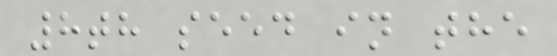8th seed in the
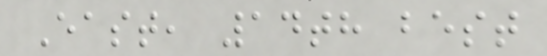East, 14th best
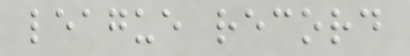league record
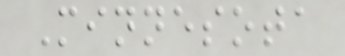Minnesota
